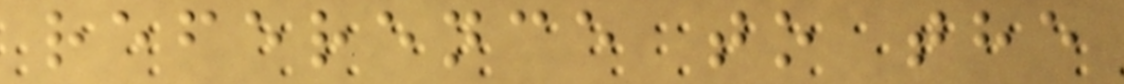reference to the
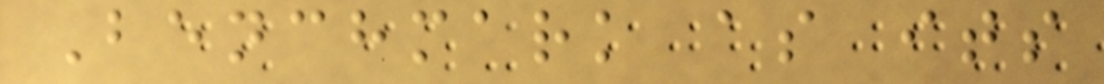Benchmark as its
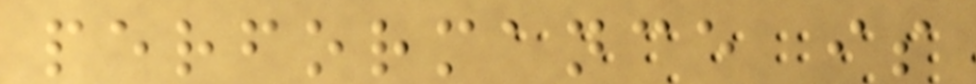performance is
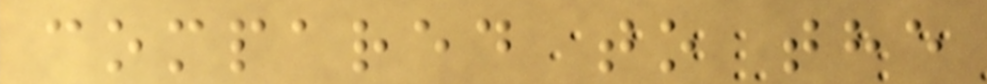compared to the
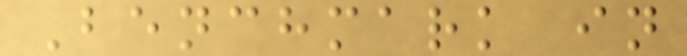Benchmark in
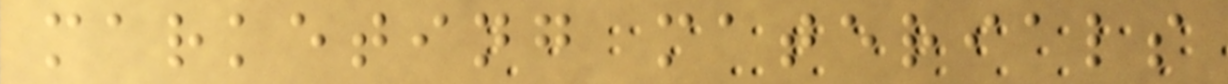marketing materials
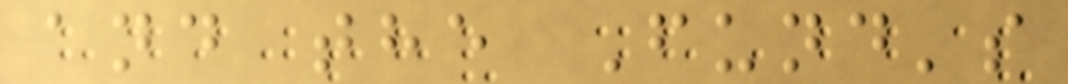and the Fund's
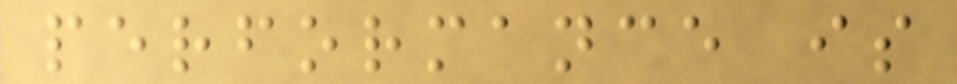performance is
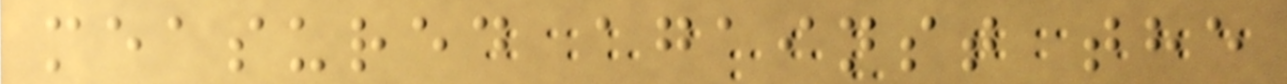measured against the
